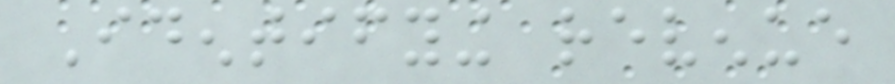Identifying revenue
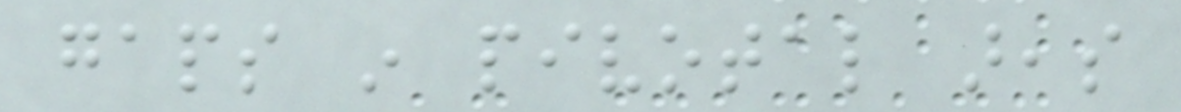gaps in pivotal areas
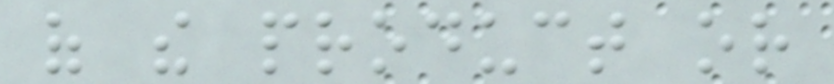of the product or
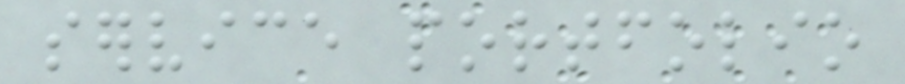service portfolio
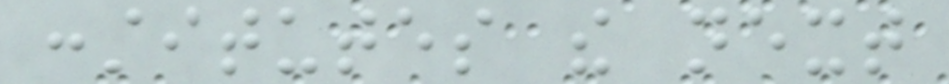constitutes the next
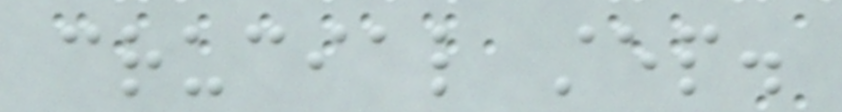crucial step.
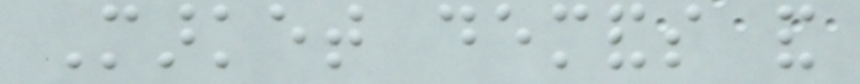Market demands and
